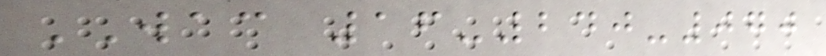WAC 16-240-070
